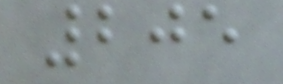205
